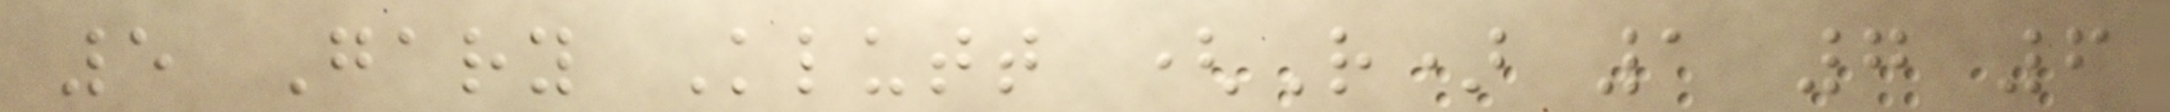5 Gary Klutt (R) 1 7 6
